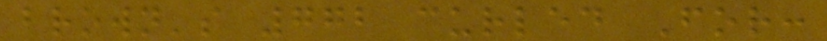brown's 772 curled For:
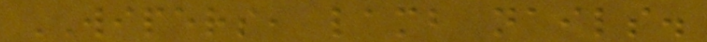WIPERS, lamb nails.
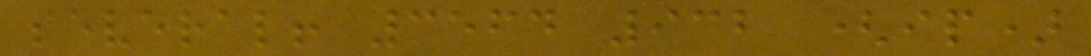several! 3564 932 (ip)
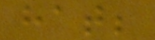hat;
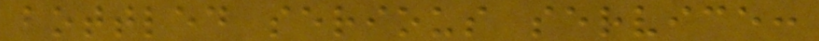bottled serious service:
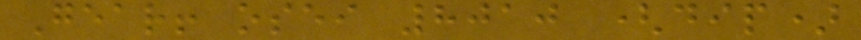Gear! osei 8010 (dip)
